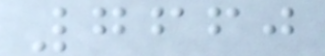7660
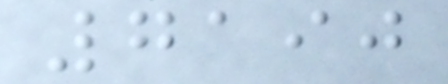7190
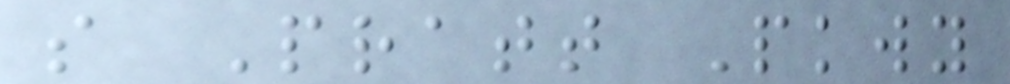s Pratt Pkwy
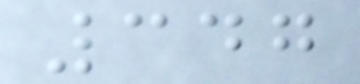347
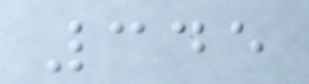345
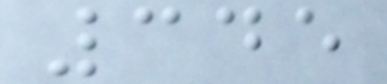345
